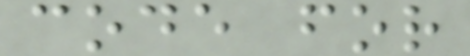code for
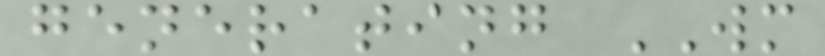generating WM
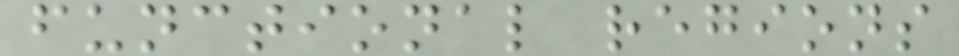functional regions
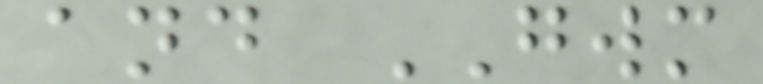and GWM
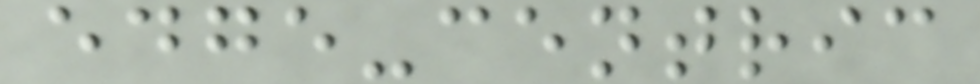edge-centric
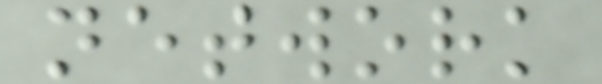network
